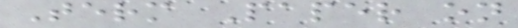Term Paper on
